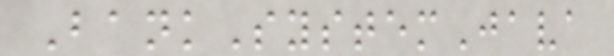BankSystemJava
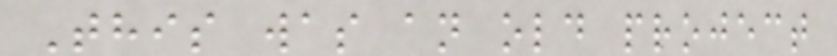This was an old project
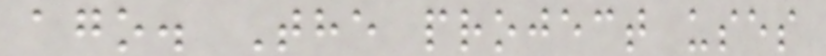ago. The project uses
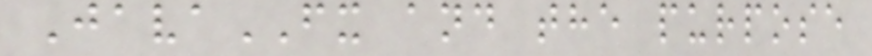JavaFX and the purpose
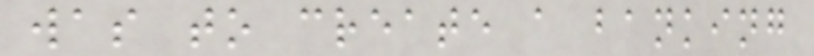was to create a banking
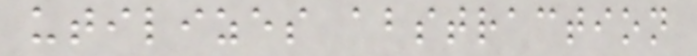utilizes abstraction
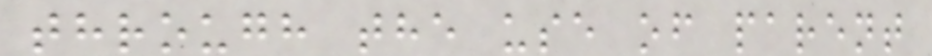through the use of parent
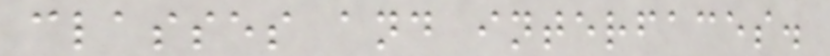classes and interfaces.
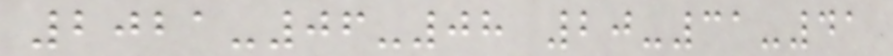2021-06-08 20-31-41
